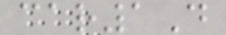car1D
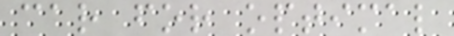car for optimal
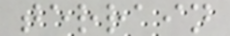terrain
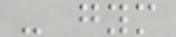- gym
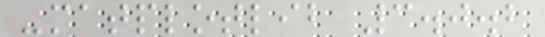-matplotlib 3.0.2
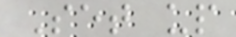Set up
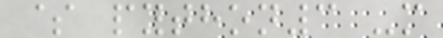$ python3 -m
